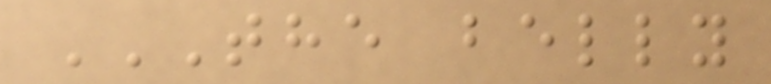THE BELLY
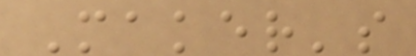Maker's
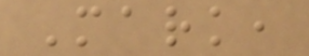Mark,
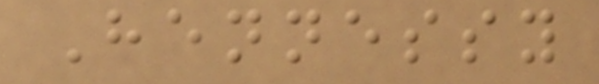Hennessy
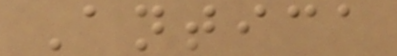Antica
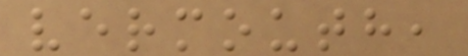vermouth,
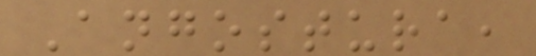Angostura,
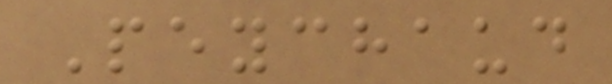Peychaud
